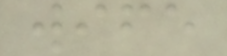wife
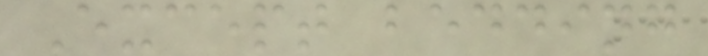Except bedding
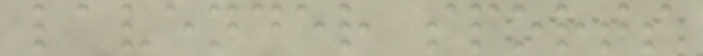lavender sports
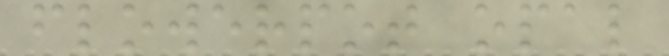flowerpot opal
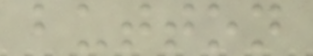button
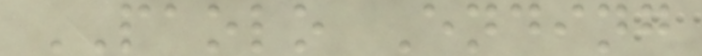PAOLO Ending
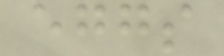eggs
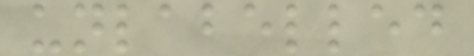unlabelled
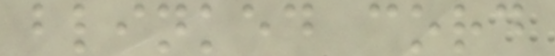blinked cord
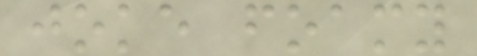joke foamy
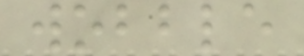wobble
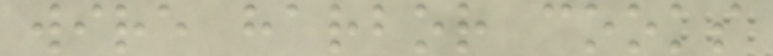wire harbor cooks
